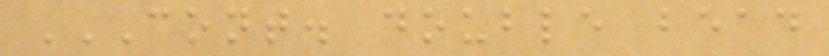CONT. DOUBLE BEAD
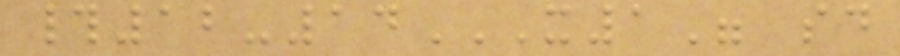#12-14X1" SD
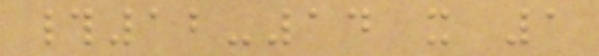#12-14 x 1
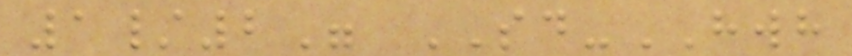1/2" SD-HWH
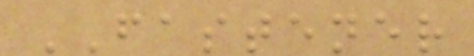FASTENER
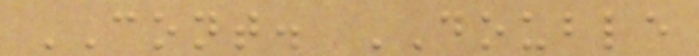CONT. DOUBLE
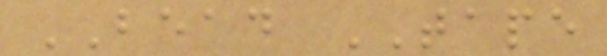BEAD TAPE
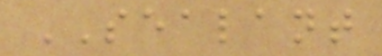SEALANT
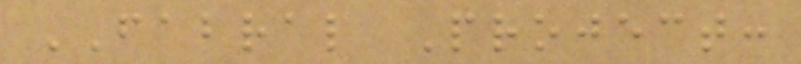FABRAL Project:
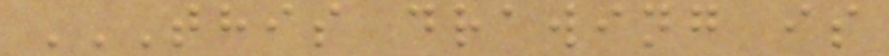THIS DRAWING IS
